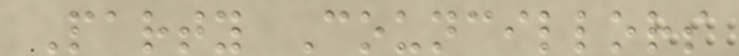Party Councillors
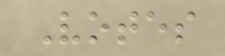Votes
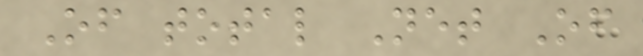Of total Net Of
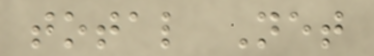total Net
